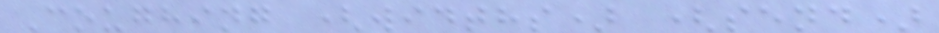Coughing (widths) (send)
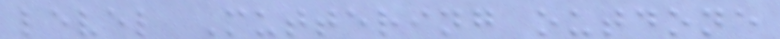level Muttering outdone
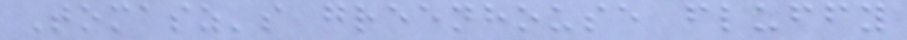Tomasz's greenhouse fluffy
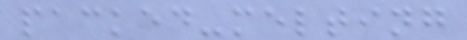packed-melting
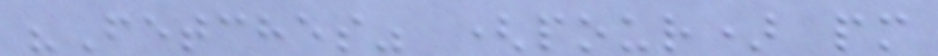"Fetches" (pour) pm
